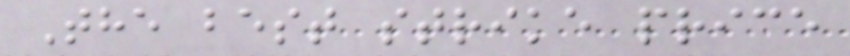The best strike price
